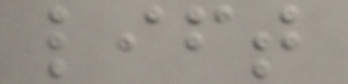lift
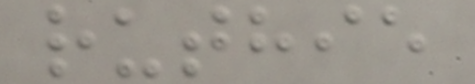ruthie
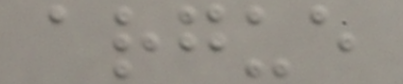argue
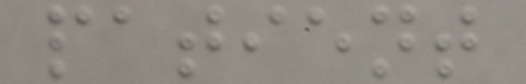patient
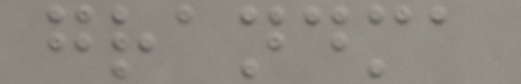grandma
